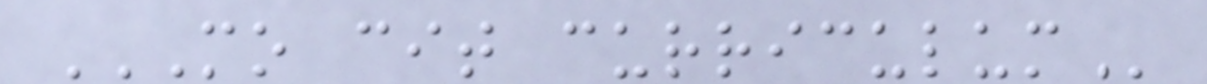MO CIT CURRICULUM
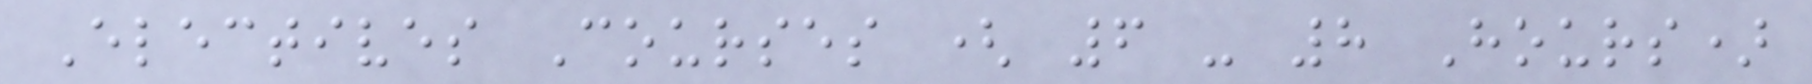Electives Courses ( 6 - 8 Hours)
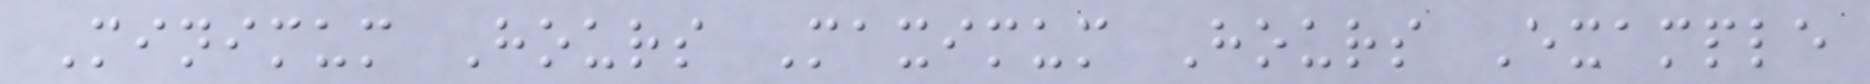Minimum Hours Maximum Hours Example
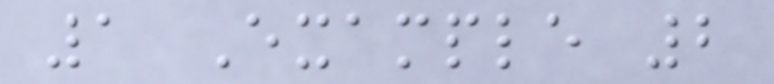1 Example 2
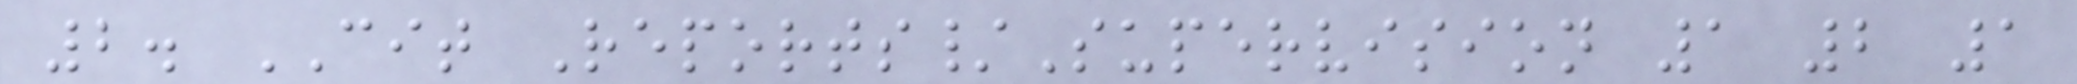2. CIT Reports/Supervision 1 2 1
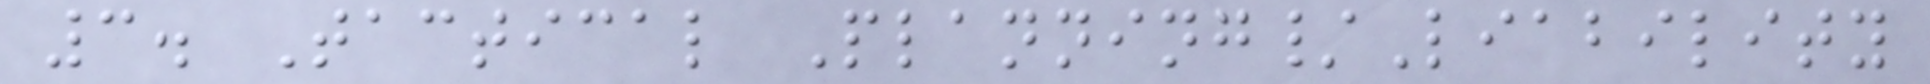3. Tactical Planning/Liability
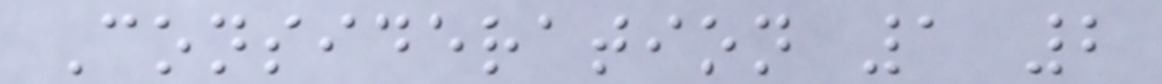Consideration 1 2
